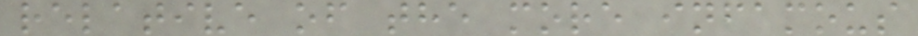relative of the more infamous
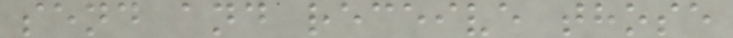send and receive those
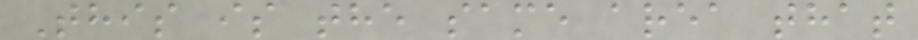This is the same area that
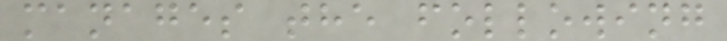manages the following
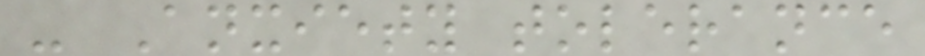- Anxiety tolerance
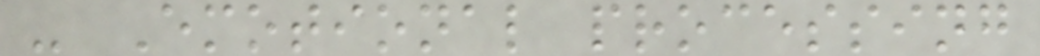- Emotional processing
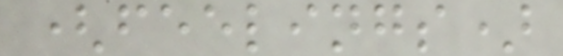(feelings)
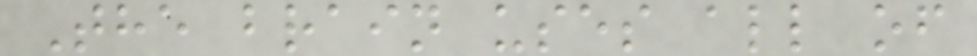The brain uses all of
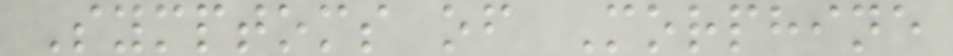Symptoms of Morphine
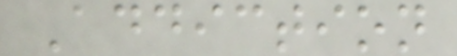Addiction
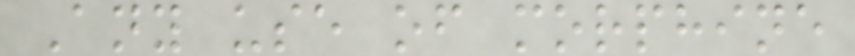Any use of morphine
